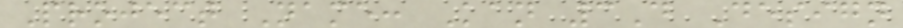Project Name: Kan 3D Design
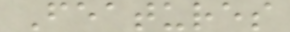Features
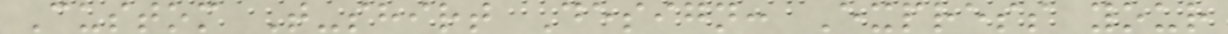Custom T-shirt Design: Express your
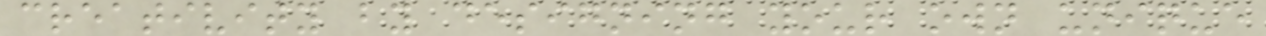creativity by designing your own unique
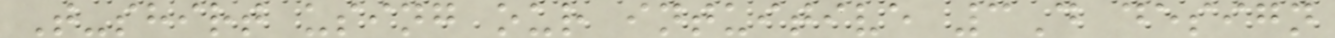T-shirt using our intuitive 3D design
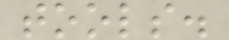tools.
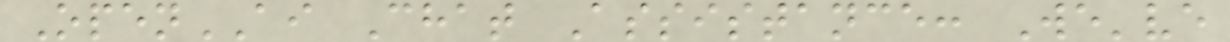OpenAI Chat Assistance: We've
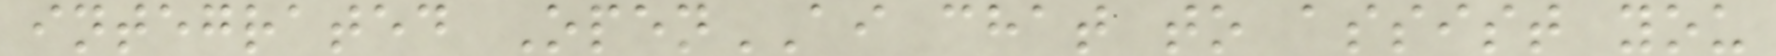integrated OpenAI chat to assist you
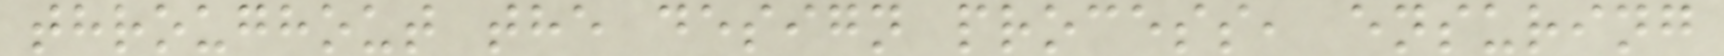throughout the design process, ensuring
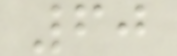60
